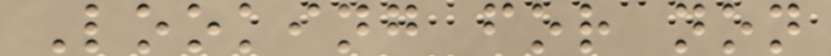Looking for non
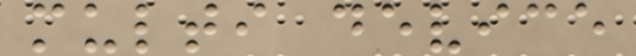multi device
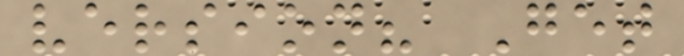version? Get
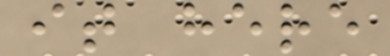it here
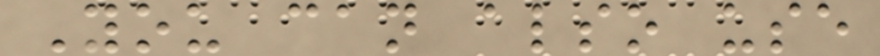You can also use
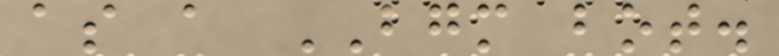as a BGM bot.
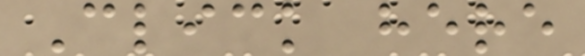Click here
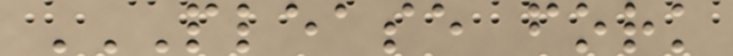PLEASE FORK
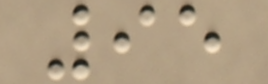95
